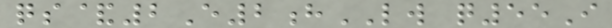qs&2E2hLW q55I
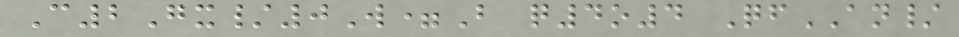C2Gx/0W=B q4o4 QfAN/
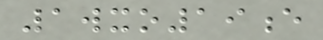1wxo19e
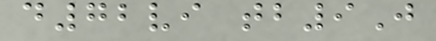d72vi tb9J
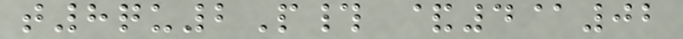t8qu2P# &4@02
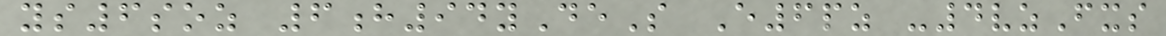ys6soz 6h94yDeS E6pz -4vzFxs
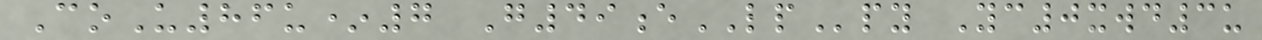CoU86u*7 G49eLPpy Yc0xwd3u
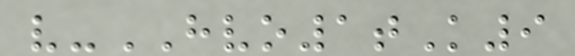v-HVO1tK9
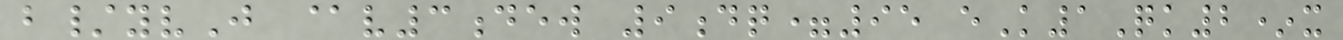b/yvJ @v3dew 9dq=95 eK1Qk2*x
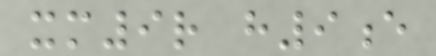xm9r h9e
